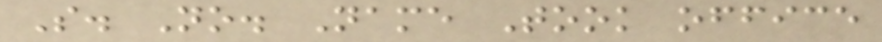S. No. Name Took office
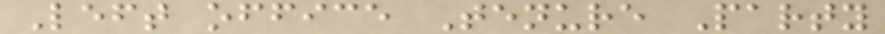Left office Tenure Party
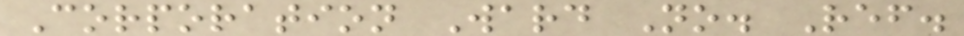Corporation Ward No. Ref.
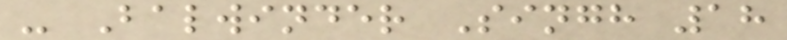- Balwinder Singh 18
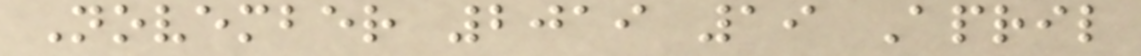November 2019 19 April
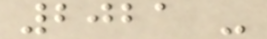2021 -
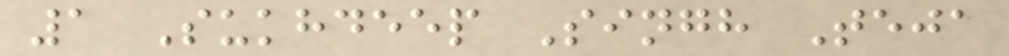1 Sukhdeep Singh Teja
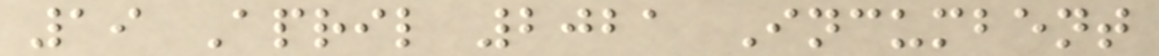19 April 2021 Incumbent
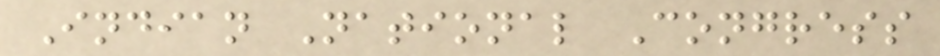Indian National Congress
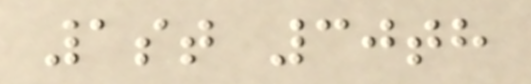1st 30th
